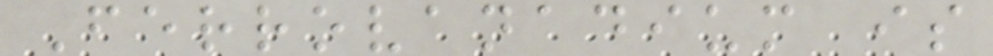Ferrovanadium is
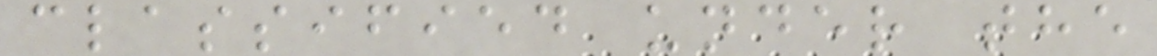classified under the
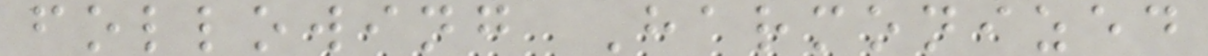following Harmonized
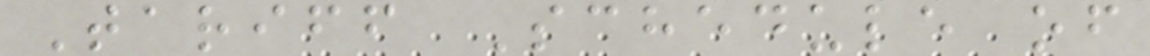Tariff Schedule of
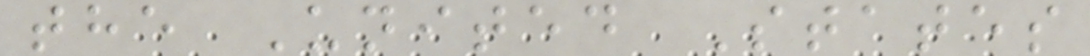the United States
